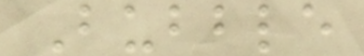Bubble
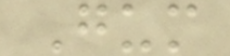Gum
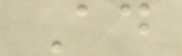Ad
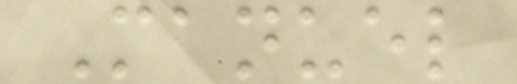Manuel
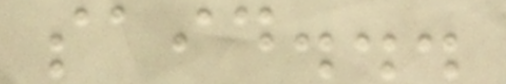said...
